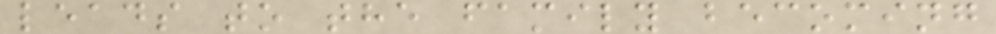leads to the family becoming
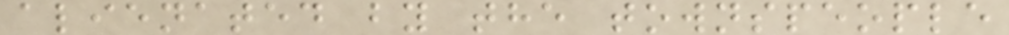alienated by the townspeople
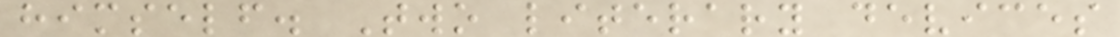himself. Two literary devices
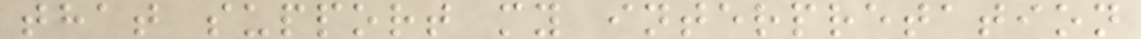that support my interpretation
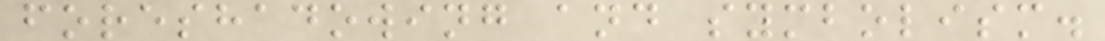foreshadowing and symbolism.
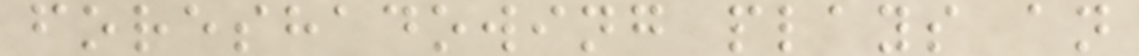foreshadowing plays an
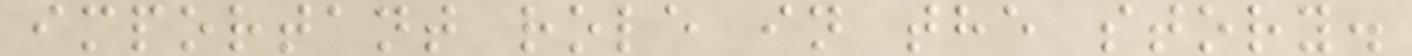important role in the story.
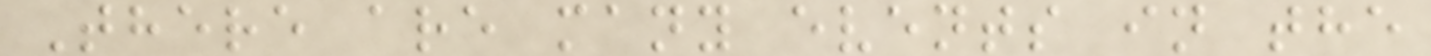There are many events in the
